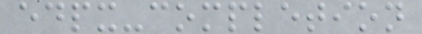edpx-completion
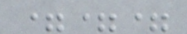===
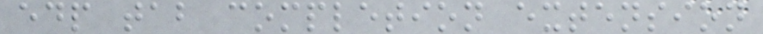edp tab completion extension
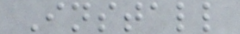Install
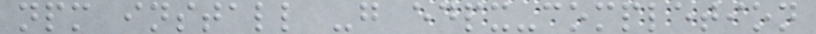npm install -g edpx-completion
